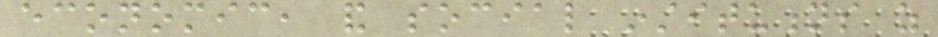economic, and social institutions as
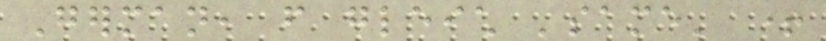German, from gleich 'same' +
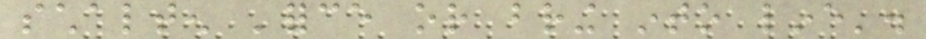schalten 'force or bring into line'.
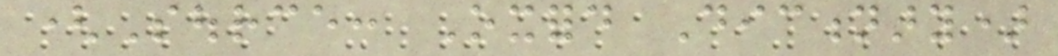(Source: Oxford Dictionary)
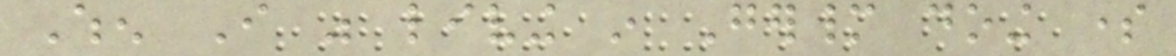When I was living in Germany doing some
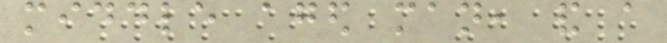middle aged man, and a
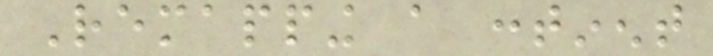Remapping a continent
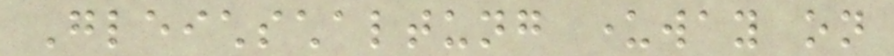Gleichschaltung underway on
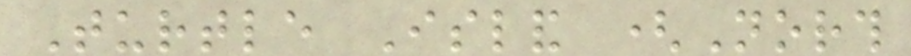Turtle Island (North
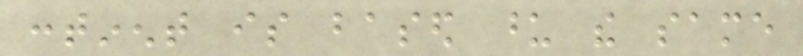continent is based upon the same
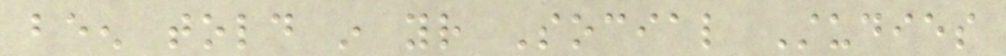been told in your Social Studies
